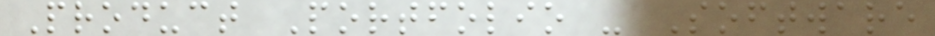Product Portfolio - Software
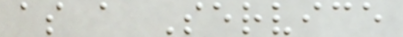as a Service
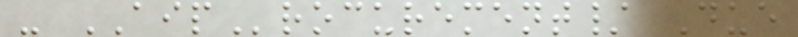- AIProcurement/ Due
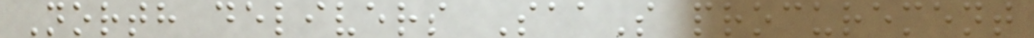North delivers SaaS procurement
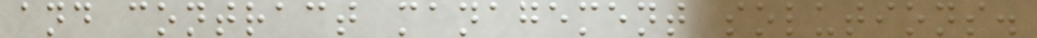and contract management solutions.
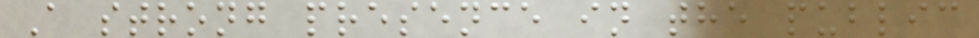A strong presence in the public
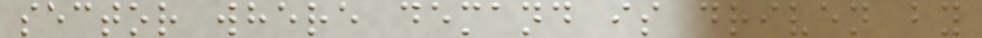sector where demand is driven by
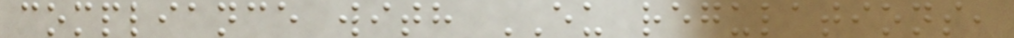compliance with EU regulations,
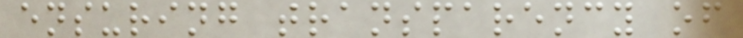ensuring transparency of
